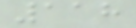118
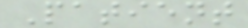Patient
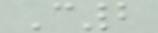C2
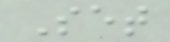Set
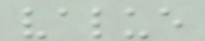value
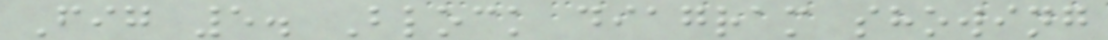Fig 5. Block diagram showing
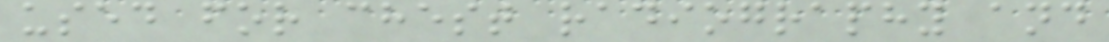used for chest radiography and
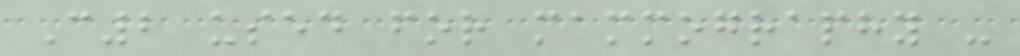C2 used for mammography -
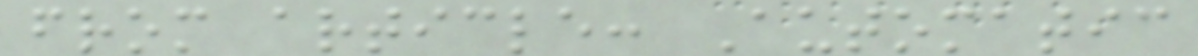from article: Automatic
